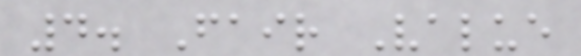4. Fair Value
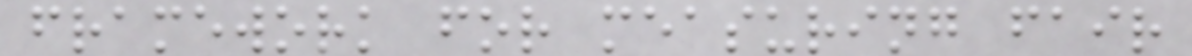framework for measuring fair
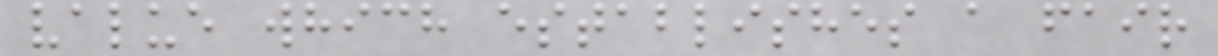value which establishes a fair
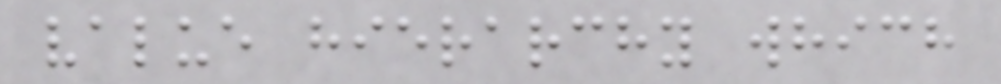value hierarchy which
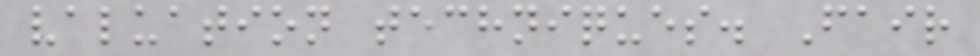valuation techniques. Fair
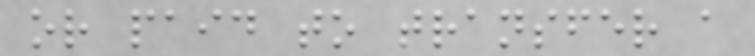or paid to transfer a
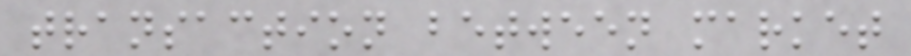transaction between market
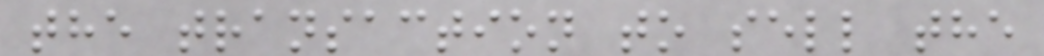the transaction to sell the
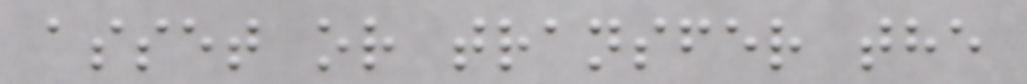asset or transfer the
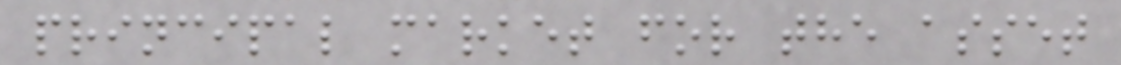principal market for the asset
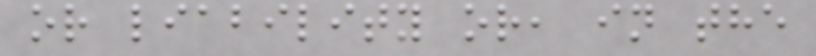or liability or, in the
